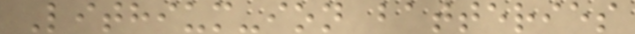Lithium-ion batteries
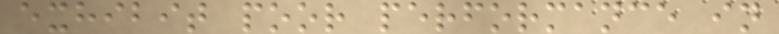exhibit poor performance in
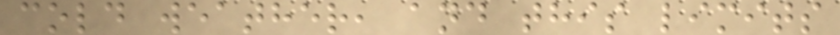cold weather, and this limits
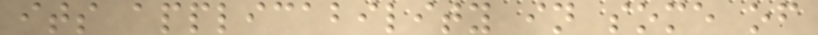its applicability in some of
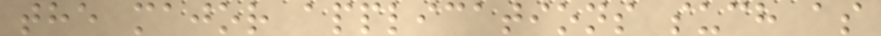the major applications such as
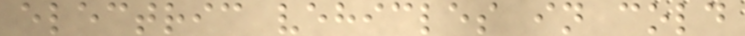electric vehicles in cold
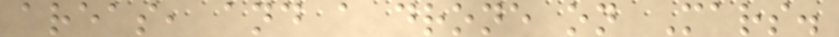areas, and a drone on Mars.
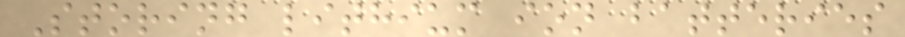Storing lithium ion batteries
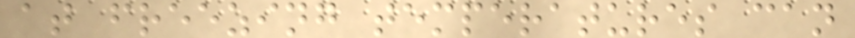at freezing temperatures can
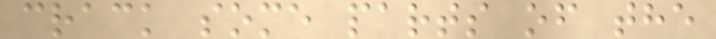crack some parts of the
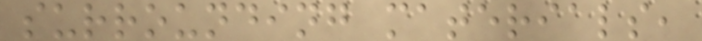surrounding materials,
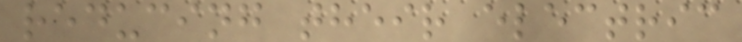reducing their electric
